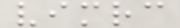vimrc
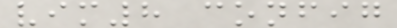vim8 config
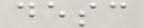desc
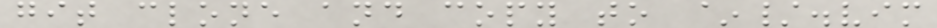git clone and copy to ~/.vim
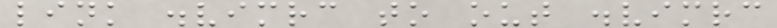link .vimrc to out .vimrc
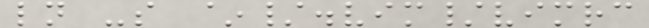ln -s ~/.vim/vimrc
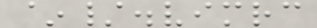~/.vimrc
